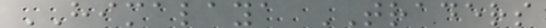HIMALAYA TRADERS
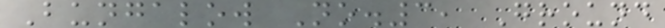Bungalow No.3, Ground
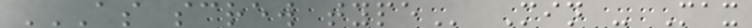AS SCREW TYPE Min - Max
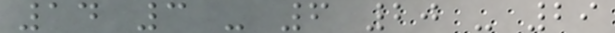14 3 - 6 20 - 29
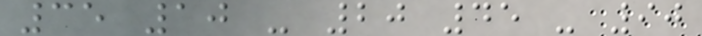35 10 - 20 45 - 90
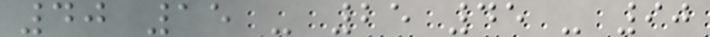40 15 - 25 45 - 90
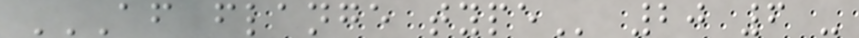AF FLANGE TYPE 20 6 -
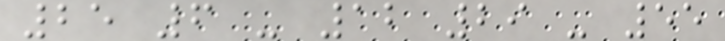25 6 - 12 29 - 55
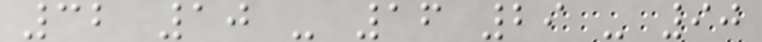32 10 - 16 29 - 90
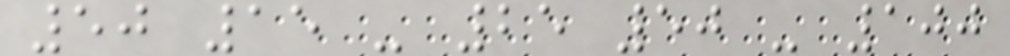50 15 - 25 50 - 100
